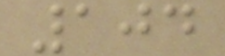104
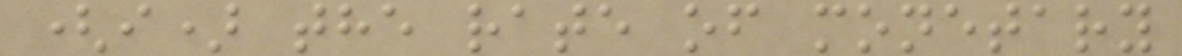(i) the rate of monetary
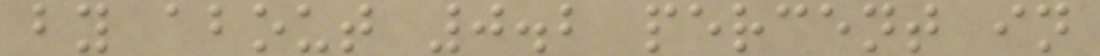by about 0.2 percent in
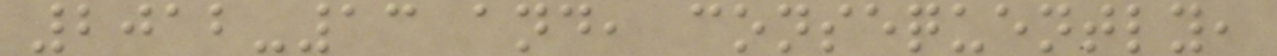2012-13 and, consequently,
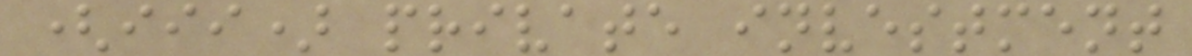(iii) private investment
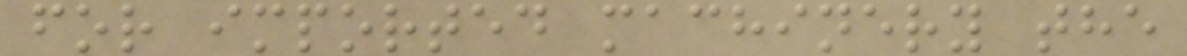for imported machinery the
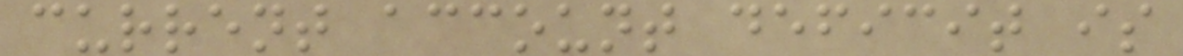current account deficit is
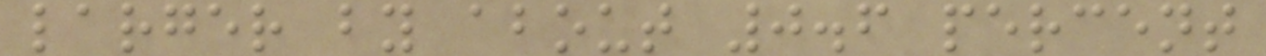larger by about 0.6 percent
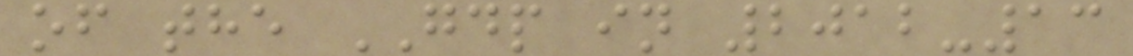of the GDP in 2012-13
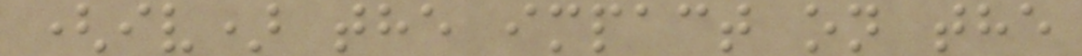(iv) the impact on the
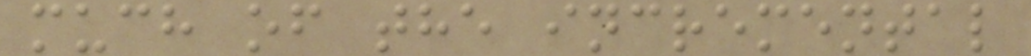much of the incremental
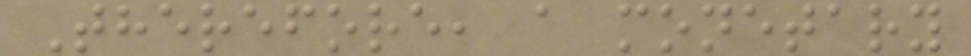Therefore, a monetary
